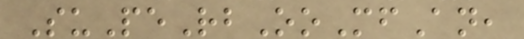SuPeRbOoMfAn,
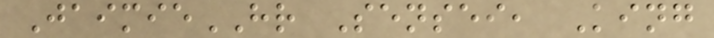JaimieHR Sensei, King
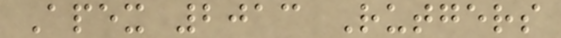Apex 2013 Rutgers
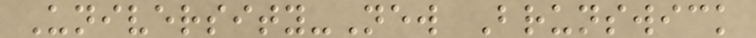University-New Brunswick
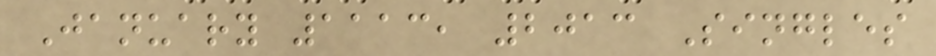January 1113, 2013 Singles
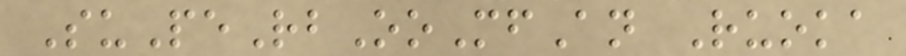SuPeRbOoMfAn Ruoka
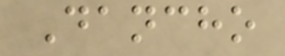Dancho
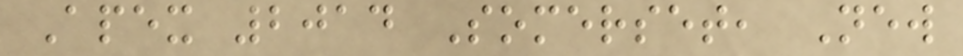Apex 2014 Somerset, New
